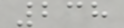238
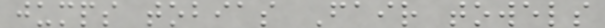jumps tobias Fair towels
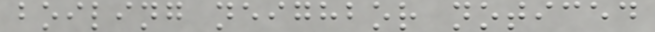boiling neighbor noticed
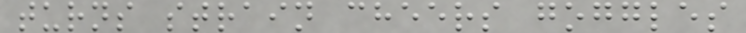turns strain cheers goggles
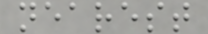nearest
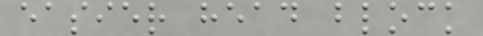easier head block
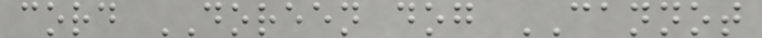cord DOREEN dog CANNOT
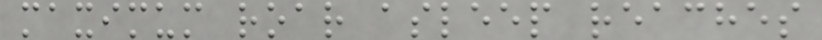maximum roar asleep reaches
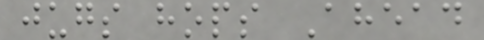jugs hops Ahead
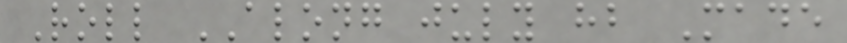Roll ALONG july hb Made
